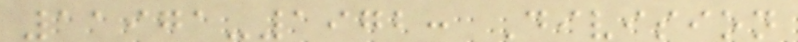11971-1972: Division
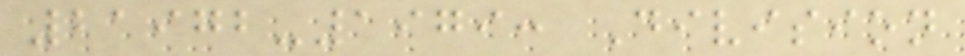21972-1979: Division
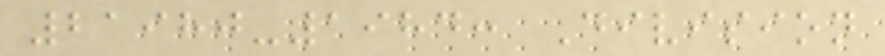21980-1984: Division
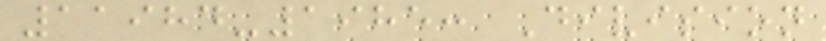11984-1985: Division
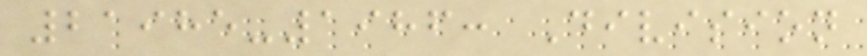21985-1986: Division
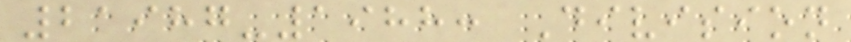21987-1988: Division
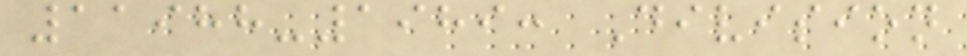11988-1989: Division
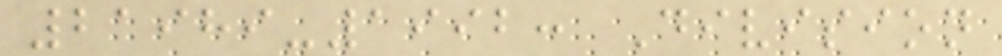21989-1992: Division
